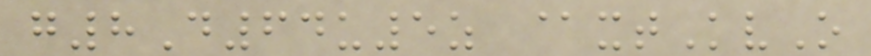g8D64u5z @xtKvO
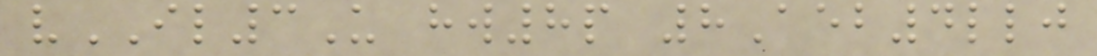vIL3U hw8p 8Aeb4llj
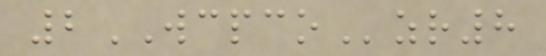2WCPCOzr8
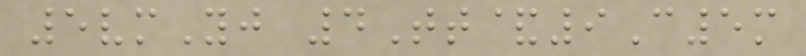5vmYj 4Tt&9C5m
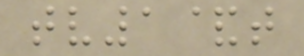tv1&t
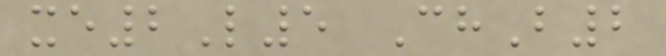xe2L5 ChB2
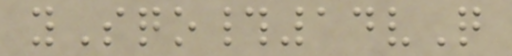ySqo#14vQ
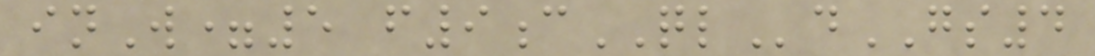inW=5 f9cQLdGS4
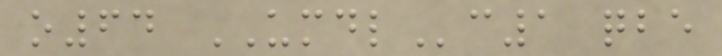o64 UMDLc1 qbe
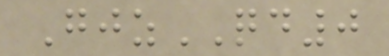GjzQD0
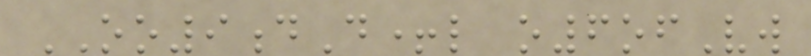OO9dD+l o6ofVw
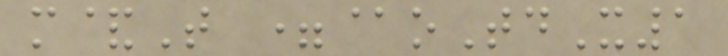m&T =@oTdX1
